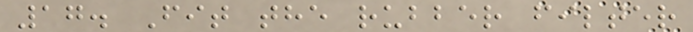17. Fit the rubber filter
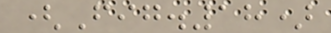(Fig.18)
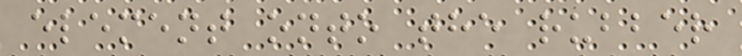element onto the rubber
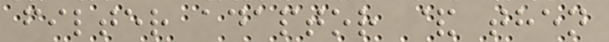filter adaptor & then
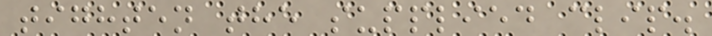tighten the supplied clip.
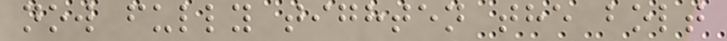now fully tighten the bolt
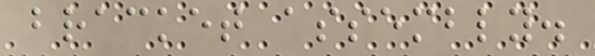bracket assembly.
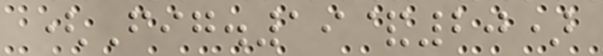(Fig.19&20)
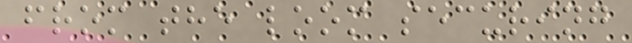from the loom securing
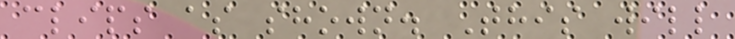clips as shown. This will
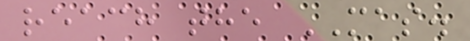reach the MAS.
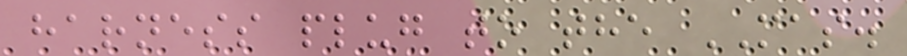harness plug to the MAS.
